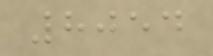8054
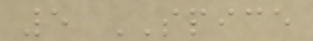5 SPICE
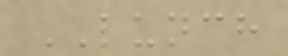LUNCH
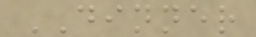DINNER
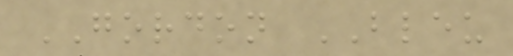GORDON BLEU
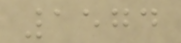1574
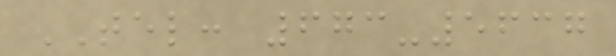TEL: 673-5637
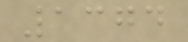1374
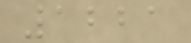1221
